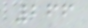266
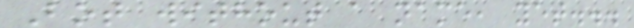Bot without a name, yet...
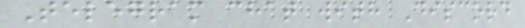Telegram chat with Discord
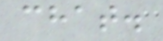chat.
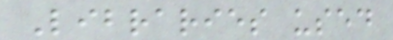Libraries used
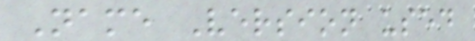Name Version used
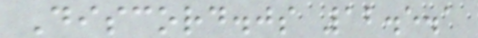Discord.js 12.5.1
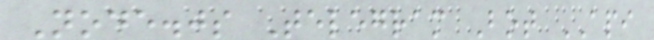Node.js Telegram Bot API
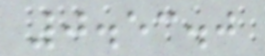0.53.0
